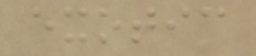exotic
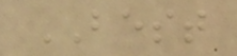BEST
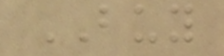BUY
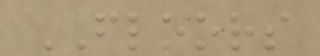FLOORS
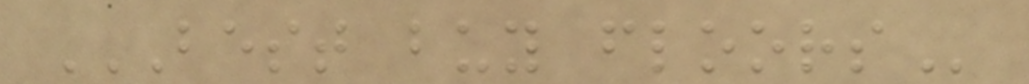BEST BUY FLOORS
